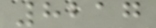8217
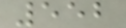552
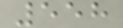558
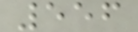556
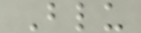Blu
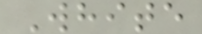White
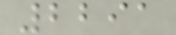2291
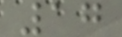17
